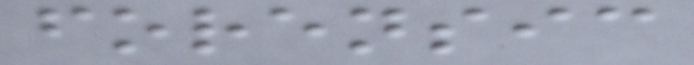forensic
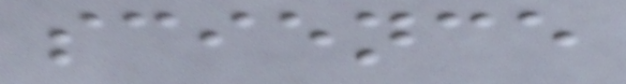science
